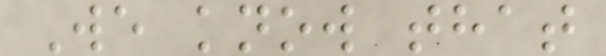We know that
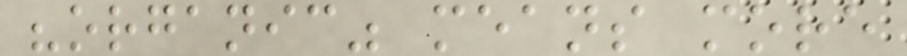"organic" means more
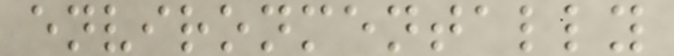environmentally
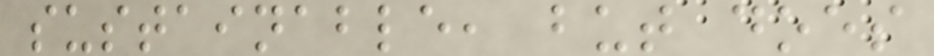sustainable, but does
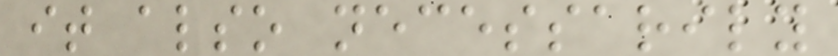it also necessarily
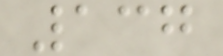137
